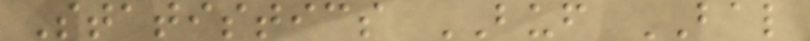Statistics BUF BAL
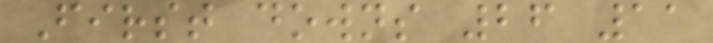First downs 26 11
